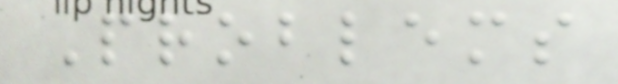Problems
